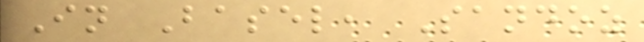In Basel, Sandoz
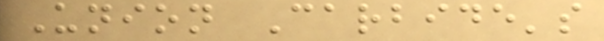Union Carbide's
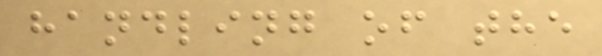handling of the
